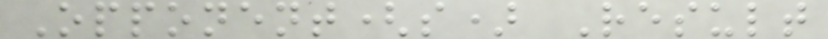Opponent(s) Result
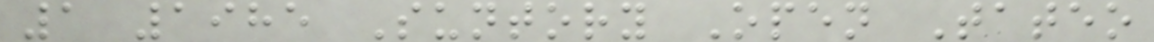1 1985 Suntory Open Tateo
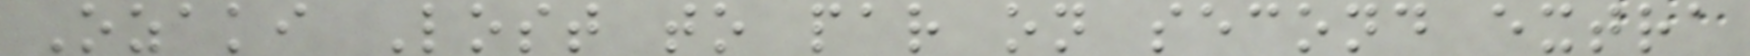Ozaki Lost to par on second extra
